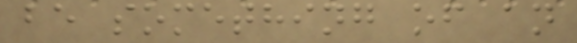be something of an
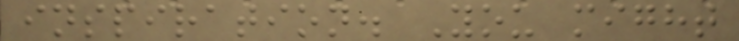inspiration. You might
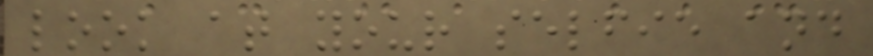look at your selfie and
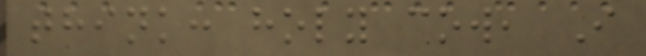think: holy cow, I
